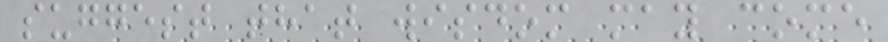suggest that wisdom may come
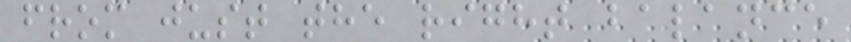from just the right balance
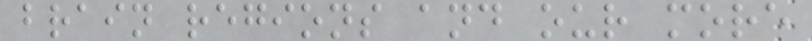brain regions and our more
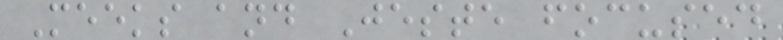Meeks and Jeste focused
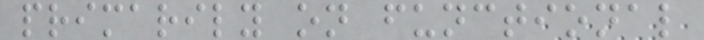primarily on functional
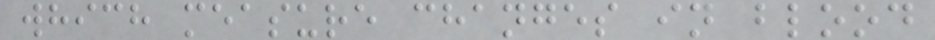which measure changes in blood
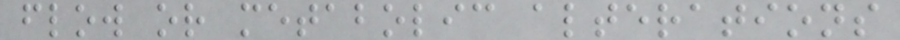flow or metabolic alterations
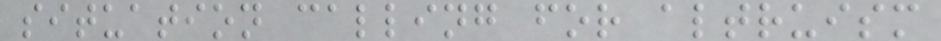situation calling for altruism
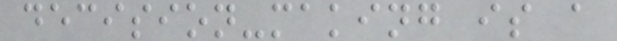decision-making is a
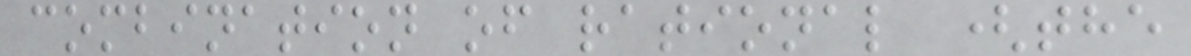combination of rational (the
